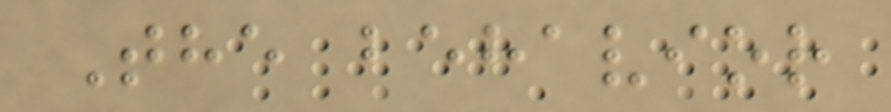The behavior
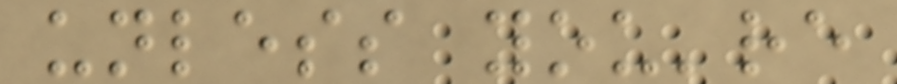unless you're
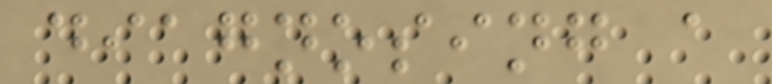diagnosing a
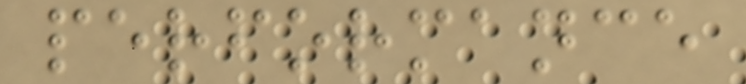performance
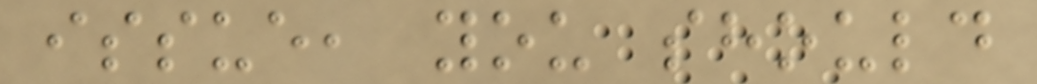issue, you should
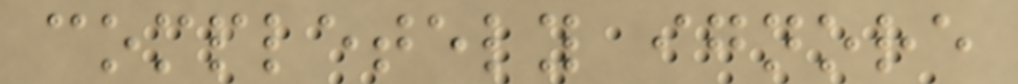completely ignore
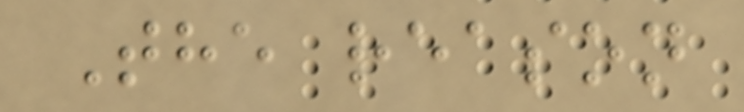The reason
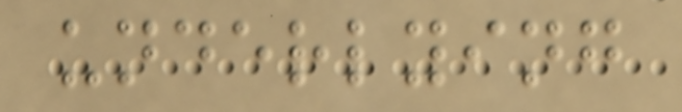underlying
